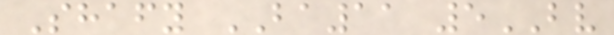Shafy BA11 5BV
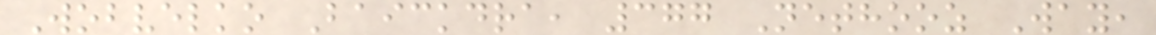Wobvelko Baickdra, 377 Nethooz Way,
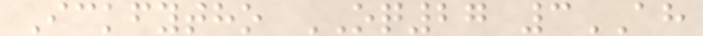Ickfytho OQ27 3AH
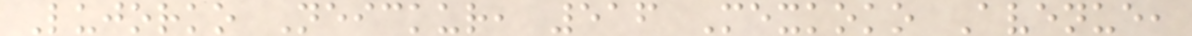Lujorko Neickur, 516 Mexkoko Avenue,
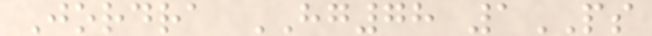Jordra HG78 1PS
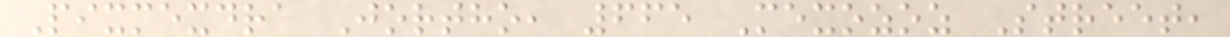Pixmexdra Jortho, 665 Mexozoz Street,
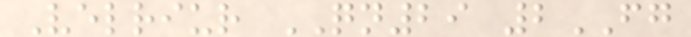Velriur QN29 2FG
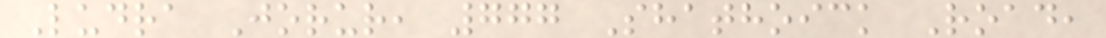Ludra Jorur, 777 Shathoick Road,
